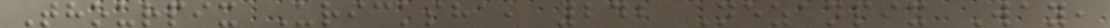Thourpix Uricksha, 242 Nezanpix Way,
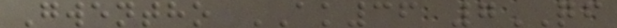Gwentho AK36 7QF
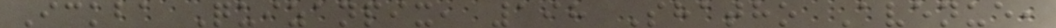Ickba Quizanpix, 198 Shatho Avenue,
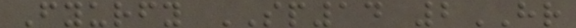Fyurfy SP14 2HR
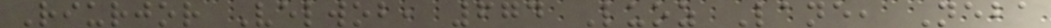Riurjor Velwob, 674 Luoz Lane, Neba
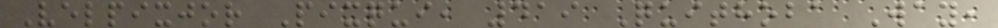Velpixjor Pixqui, 419 Quithoba Way,
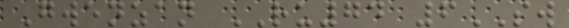Gwenzan RU74 6SW
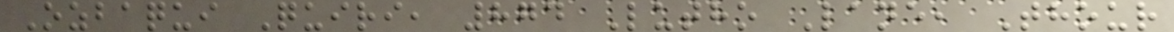Ozbaqui Quiri, 874 Lutho Lane, Thour
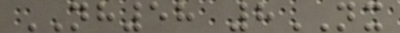NH58 8NX
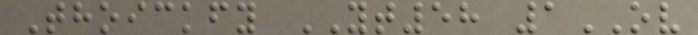Thoickfy YT58 1OV
